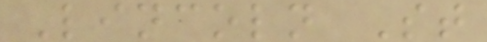Lincoln St
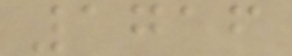1716
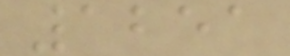1251
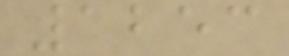1253
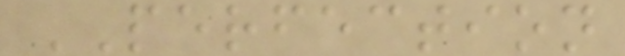PERFECTION
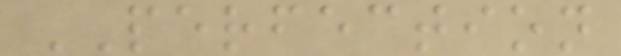PERFECTION
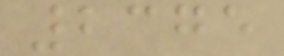2375
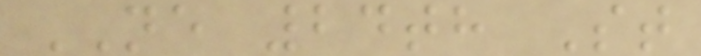NE 24th St
